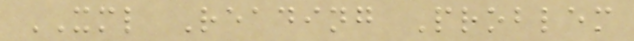XML Reading Problem
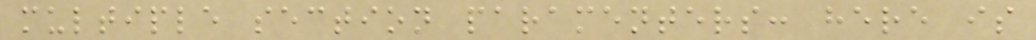multiple section paramenters: here is
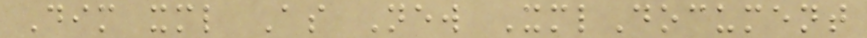Dim xml As New XmlDocument
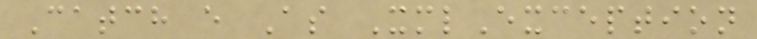Catch e As XmlException
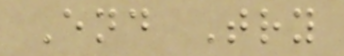End Try
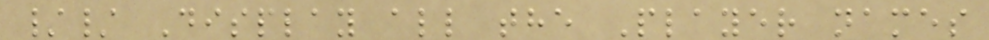// Display all the Player names
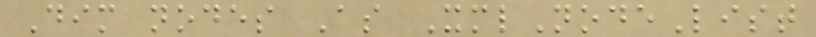Dim nodes As XmlNodeList
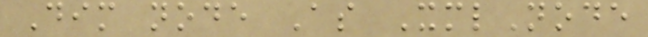Dim node As XmlNode
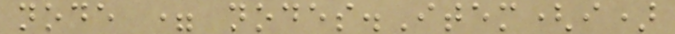node = nodes.Item(i)
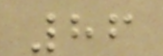86
